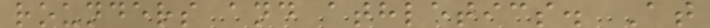rounders and athletics. At
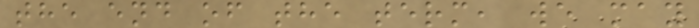the end of the term, we may
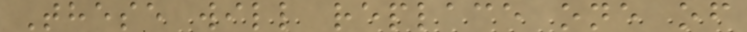These will replace one of
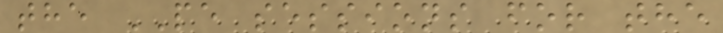the PE sessions for the
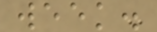week.
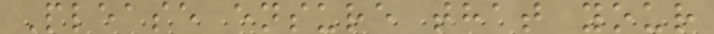Please ensure that your
